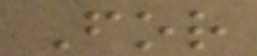For
